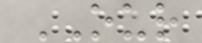OUR
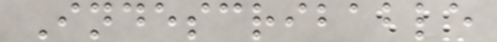Indescribable
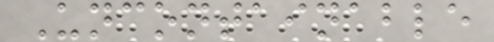Uncontainable
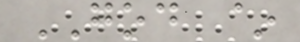GOD ~
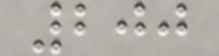200
